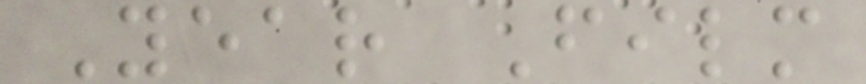Year Film
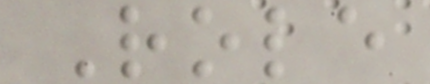Role
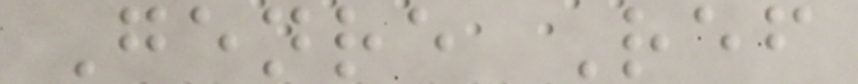Genre Ref
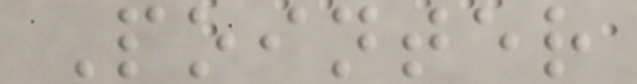Pointer
